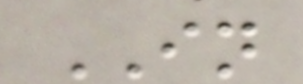IN
